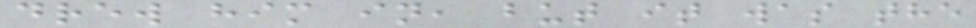drew him in, but it was the
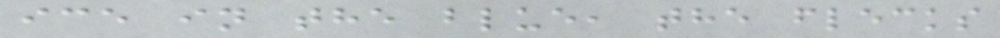ice in the blue, the flecks
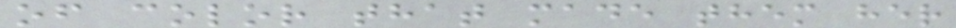of color that made them her
